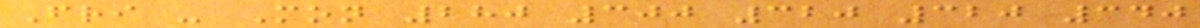Fri - Mon 280 300 320 320 340
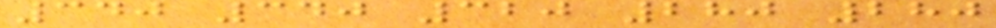340 340 320 280 280
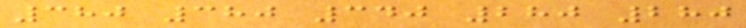380 380 340 280 280
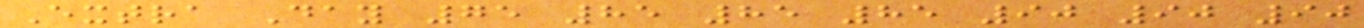Extra Day 75 85 85 85 90 90 90
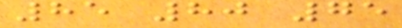85 80 75
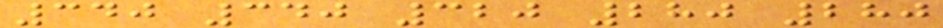340 340 320 280 280
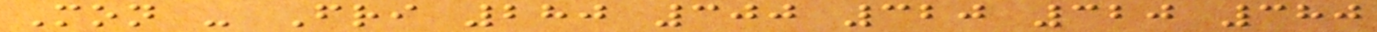Mon - Fri 280 300 320 320 380
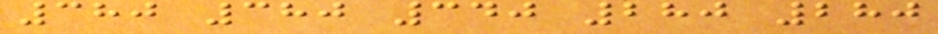380 380 340 280 280
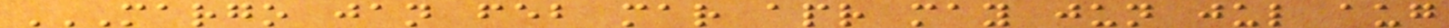MARGO JAN FEB MAR APR MAY JUN JUL AUG
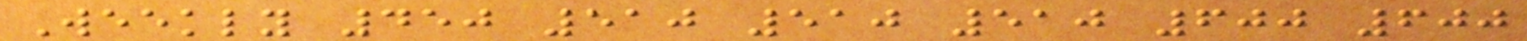Weekly 450 510 510 510 600 600
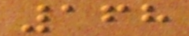168
